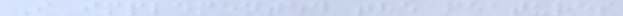I implemented the features
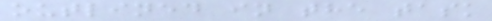outlined in the task
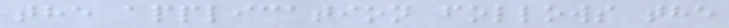the application follows the
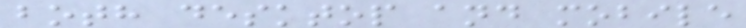both desktop and mobile
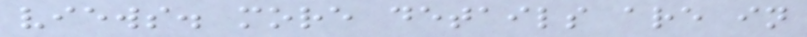views. more details are in
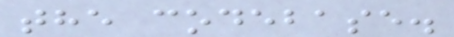the codebase.
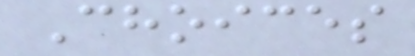Choices
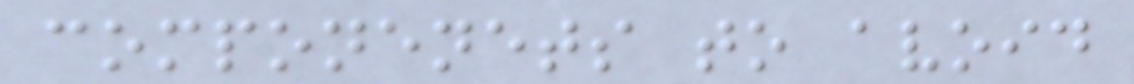componenets to avoid
